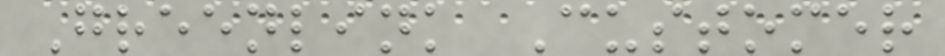Greenlink Customer
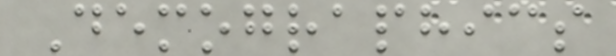Demographics
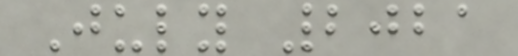July 2021
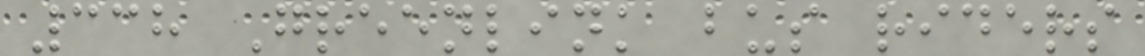338 Greenlink bus riders
